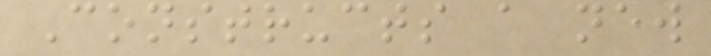Constructs a new
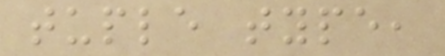tuple type,
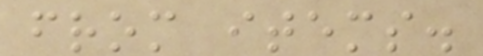from items.
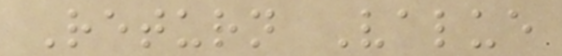Return Value
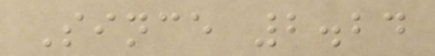Since 2.24
